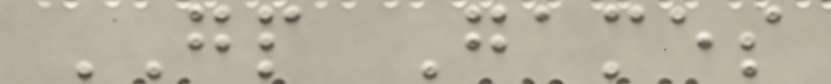GP Games
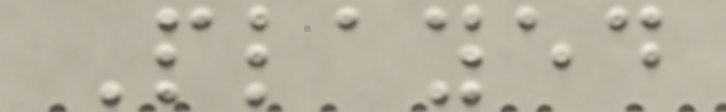Played
